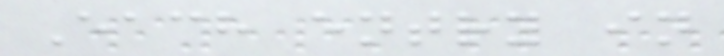Each entry in
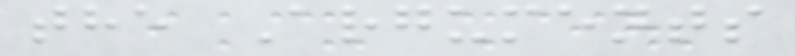the Arguments
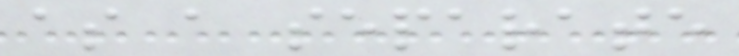as a separate
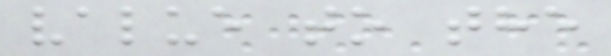value to the
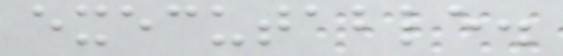executable.
